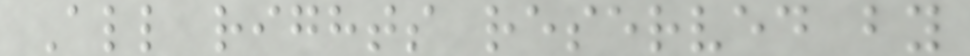All rights reserved by
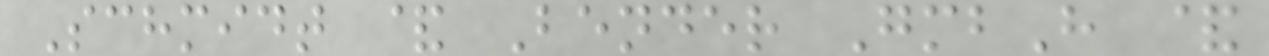Schmidt & Bender GmbH &
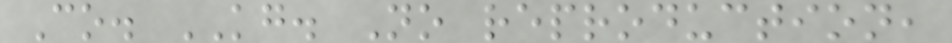Co. KG. No reproduction,
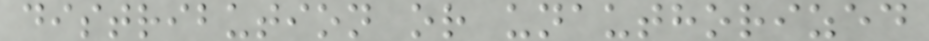distribution or unauthorized
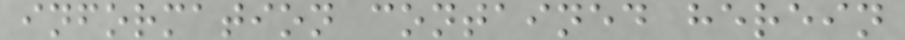information contained herein
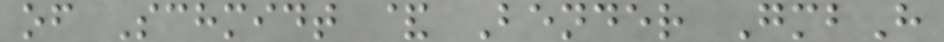of Schmidt & Bender GmbH
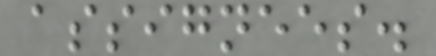assignees.
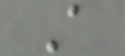A
